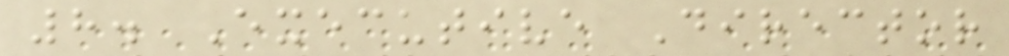8. Executive Director
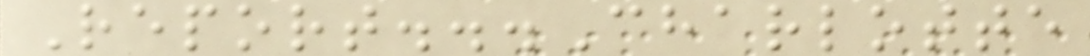Report...Charlotte
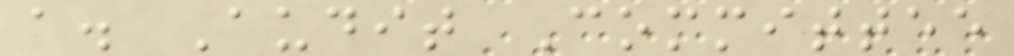a. Audit Committee
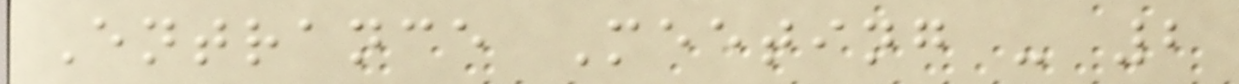Entrance Meeting - 2
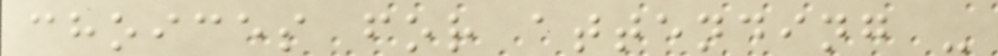choices for attending -
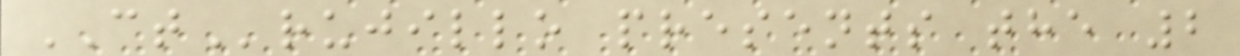CTrujillo presents the 2
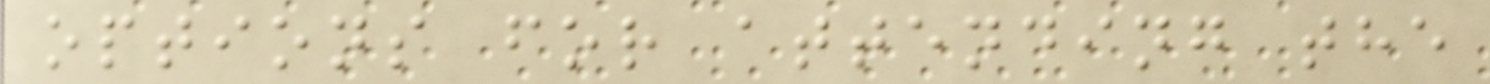options for attending the
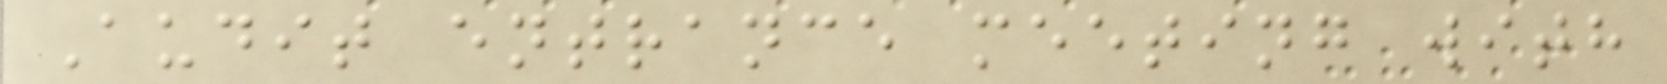Audit entrance meeting with
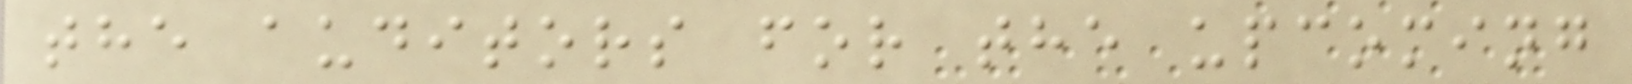the auditors for the upcoming
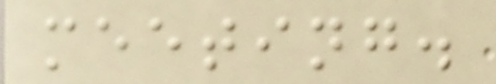meeting.
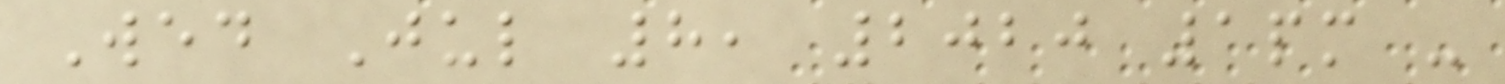Wed Jul 8, 2020 1pm -
